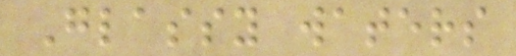Glassy waters
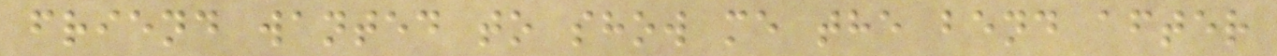friend wanted to show me the bend after
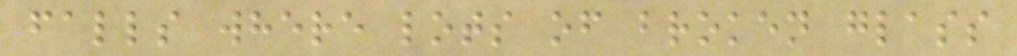falls where lots of broken glass
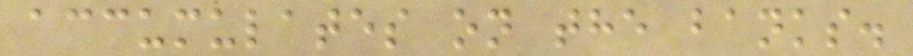accumulates on the banks.
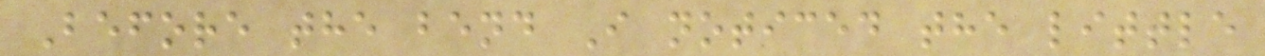Before the bend I noticed the little
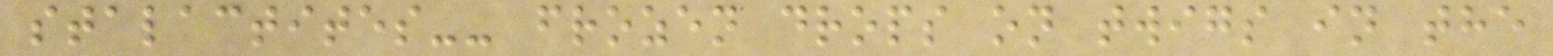stalactites-- frozen drops on twigs in the
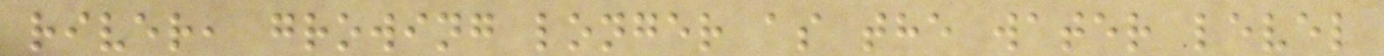river, growing longer as the water level
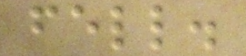fell.
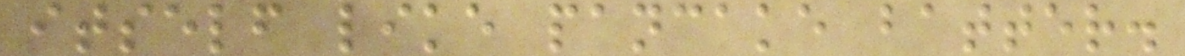itself like pancake batter.
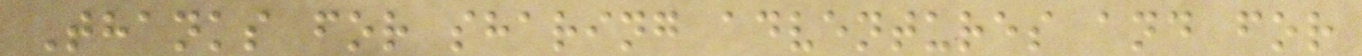Thanks for sharing adventures and for
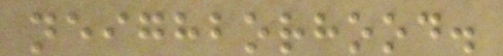neighborhood.
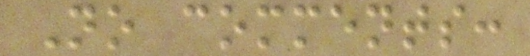No comments:
